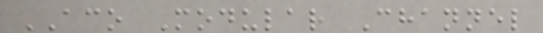ACO Modular Channel
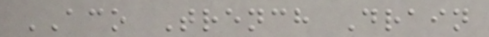ACO Trench Drain
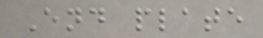End plate
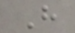H
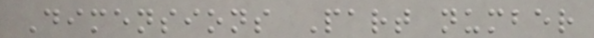Dimensions Part number
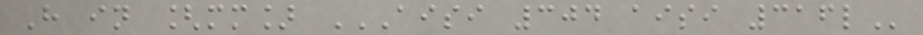H in [mm] AISI 304 AISI 316L
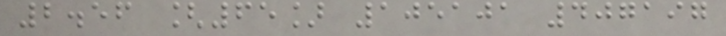2.56 [65] 105101 407197
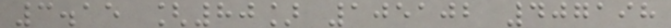3.15 [80] 105102 407198
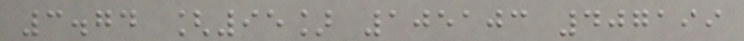3.74 [95] 105103 407199
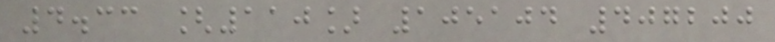4.33 [110] 105104 407200
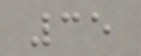35
